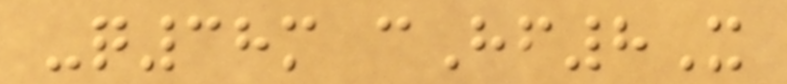-q38m cHf8X
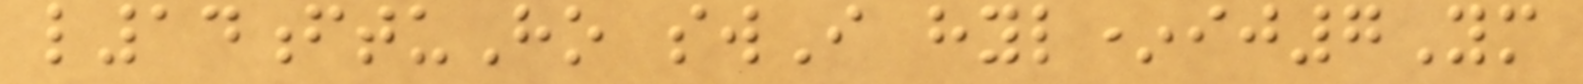l14ftuHo swI hyl*ij7Ym
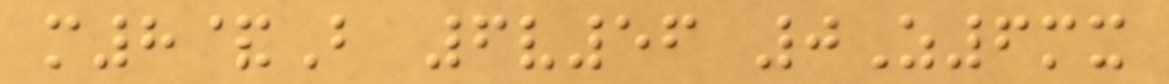m8&B 6v56 0Z6mx
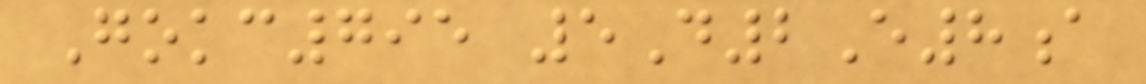Gokc795 5D2E8a
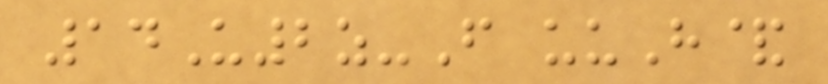14U2z-F uuH&
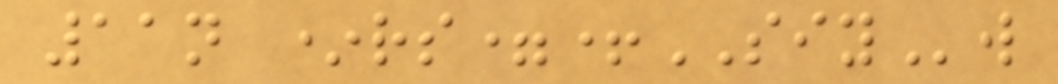11n *rs=+SIYw
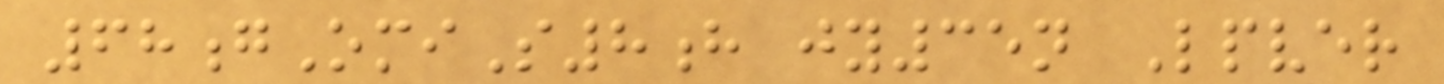68gOmiS8h jy35n Lpver
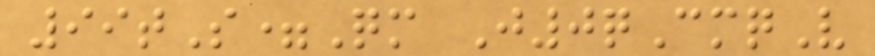99tS=Qm J0qCmqV
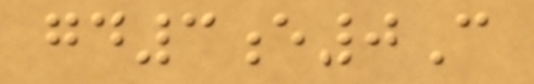gd3e0C
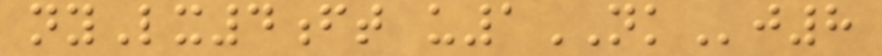nyLx4ft u1NKj8
